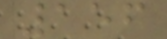156
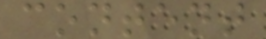content
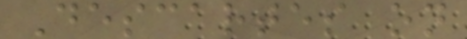Descartes on
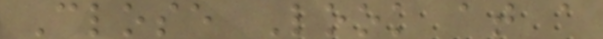Close Look at a
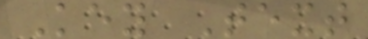Key Text
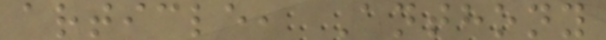article, Anthony
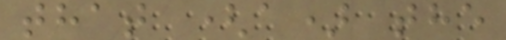that (a) the
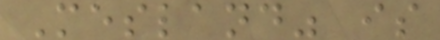Mesland" is
